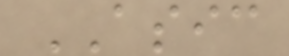ASIC
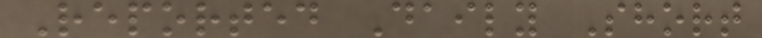Reported Daily Short
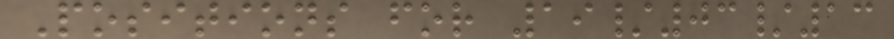Positions for 19/03/13
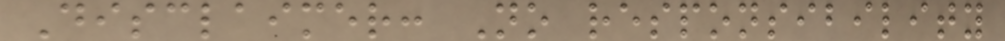Disclaimer: No responsibility
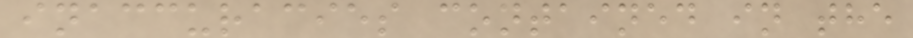inaccuracies contained in the
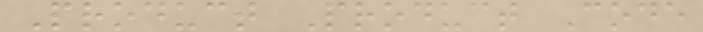Product Product Code
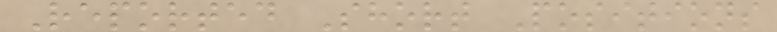Reported Short Positions
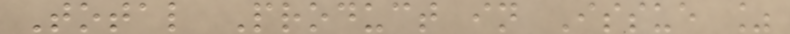Total Product in Issue %
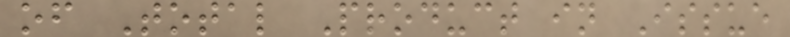of Total Product in Issue
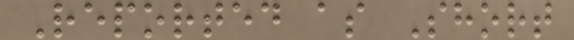Reported as Short
